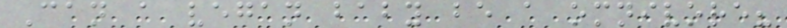Can a vegan baby be a omnivore?
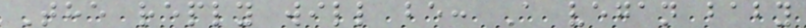The reply will be: A vegan baby
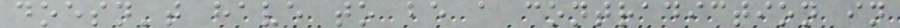doesn't have to be a contradiction in
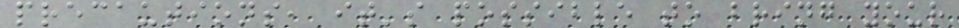precautions, it's possible to bring your
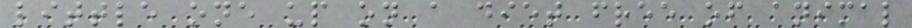little one up on a diet free of animal
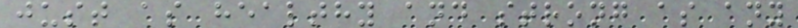just as healthy and strong as any
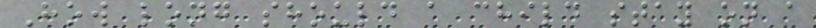How long should a child stay on a
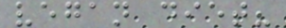vegan diet?
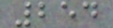254
